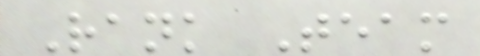Rank Team
